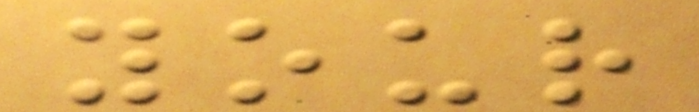your
